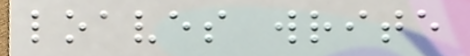loaves write
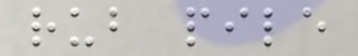rub pile
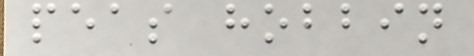peas hobbin
